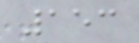153
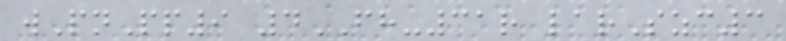wPnPp9 4FH-31r larSzc3
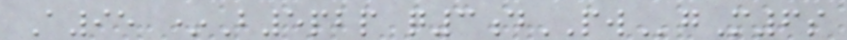A95 *B5pbp q3dPWgM6s
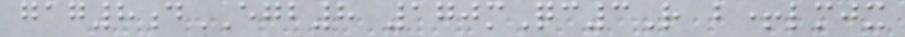gag8dEGB8 170mQc3R b+lmjx
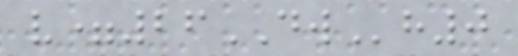v=26DWh0
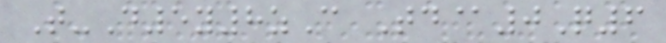T-D5y8zC Td@0Q6
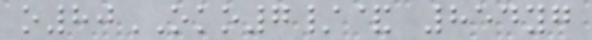o80OKO7/& 854yg
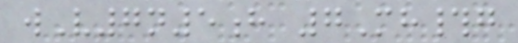wV7n5h 7Mh#g
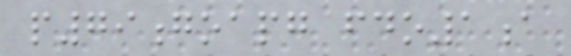p79goapg fdo1a
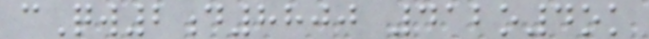cQw2d8800 412o4ok
